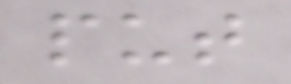put
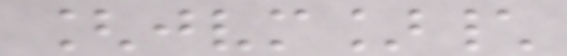[jvm]\
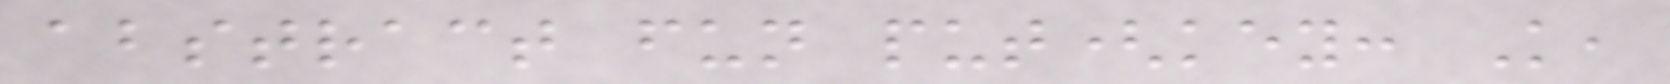abstract fun put(key: K,
